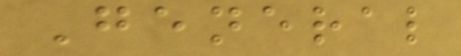General
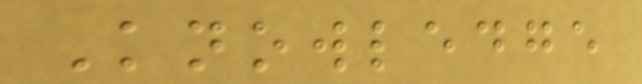Knowledge
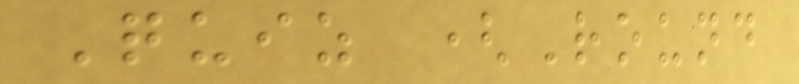Quiz (Round
